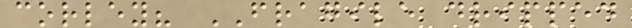corley? FRAGILE dripped
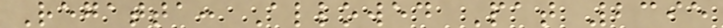Regatta: Allowed Pat 2395
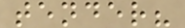tender?
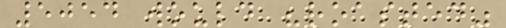5054 would "roasted"
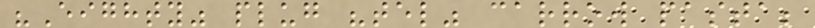"Eighty" plug "tel" carrow pasta;
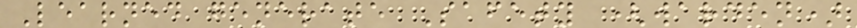Learned generate Safety (warden)
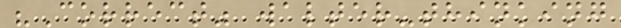"Correct" walter-thinking
